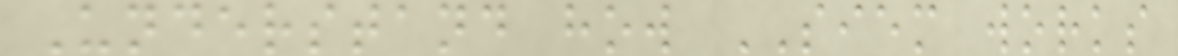Understand how SIEM works
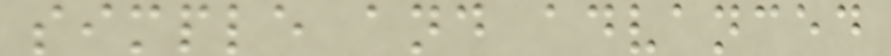simple and advanced
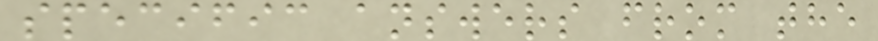specific answers from the
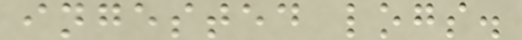ingested logs.
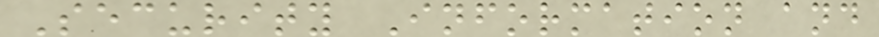Security Information and
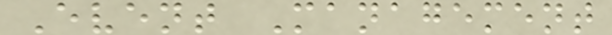Event Management
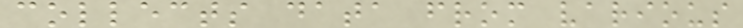collects data from various
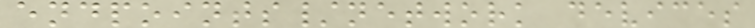endpoints/network devices
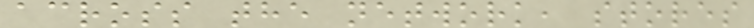across the network, stores
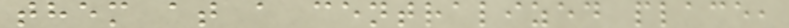them at a centralized place,
